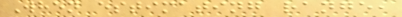When estimating range,
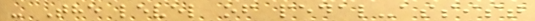- The level of pedal-assist
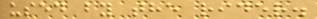used by the rider.
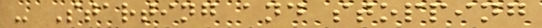- Starting and stopping
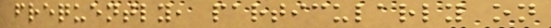frequently, particularly on
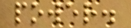power.
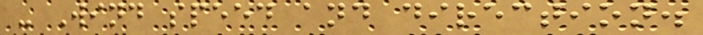- Wind speed and direction.
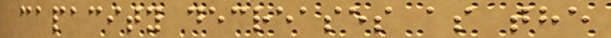capacity decreases as the
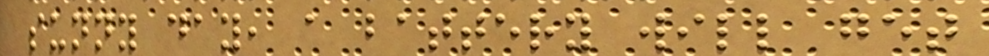sunny day, a battery will get
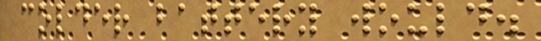colder battery would.
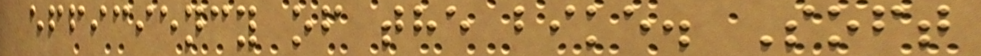efficiency of the bike. Soft
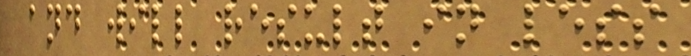and will result in less
